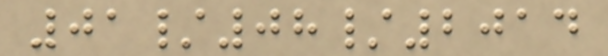01/08/2014
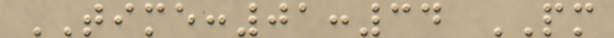TIME:01:34 PM
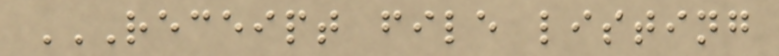RECEIPT FILE LISTING
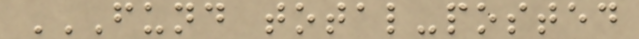FUND TOTAL-POSTED
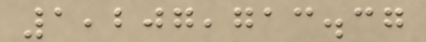1,207,713.37
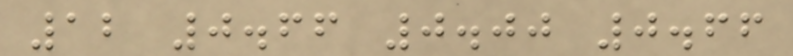12 0.66 0.00 0.66
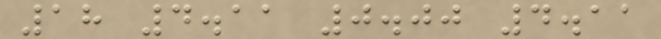18 4.11 0.00 4.11
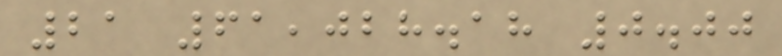21 61,028.18 0.00
